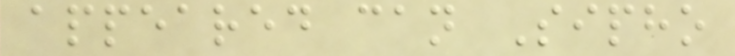appeared can Sipho
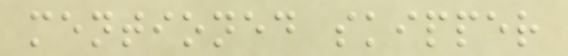mentioned skipper
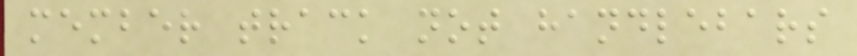member track not handlebars
